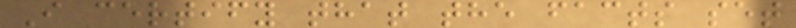I certify that the facts set
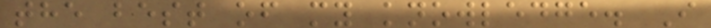the best of my knowledge. I
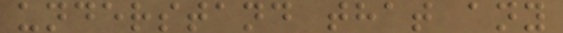understand that any
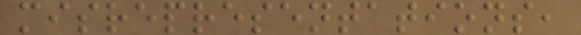misrepresentations,
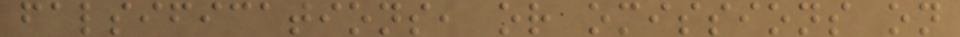falsifications, or omissions on
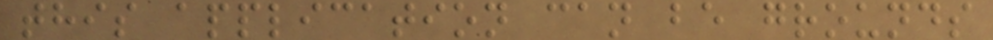this application can be grounds
